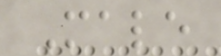Male
